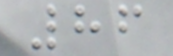86
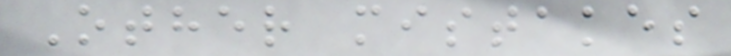Other mistakes
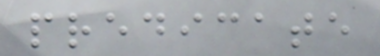predicate
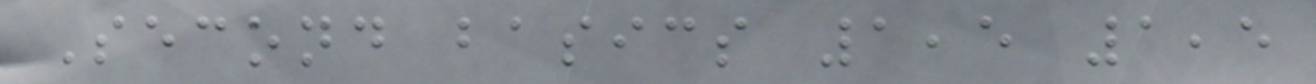Second basics 1,5 1,5
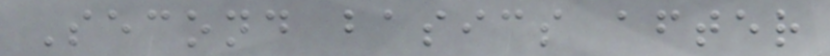Second basics after
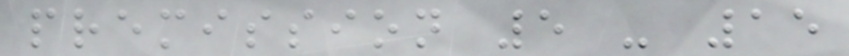premission 5 - 15
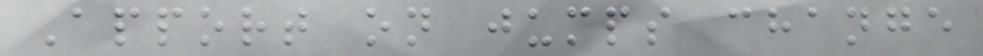Apport on jumps change
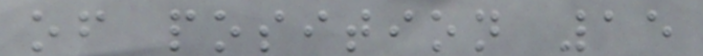of position 15
